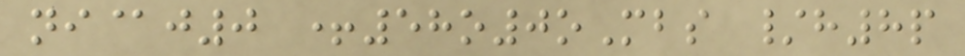ni@j0 +58o0oMbs /h8p
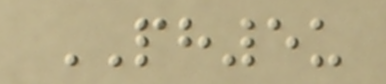PH5u
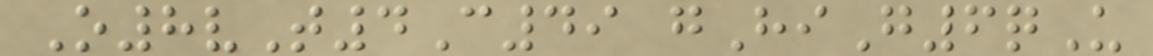O8vT4C49 gHiG6qU
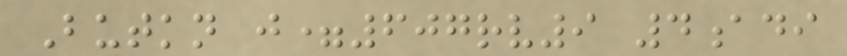Butkn j=607rv9 4adi
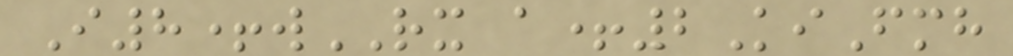I8+wRX a+2KiFmh
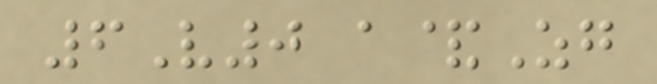6V0 a&Zg
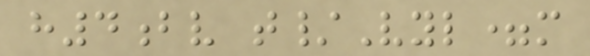h4bv t/Vyl=m
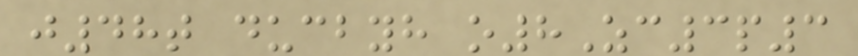j48t ducbyh o8Zc3p3
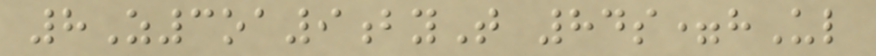8Z3oa9byT 84s=hUl
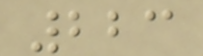223
